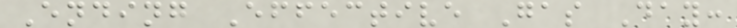Ending Effective Gas Day:
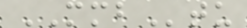MMBtu
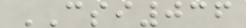CSI036
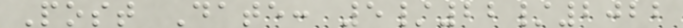Post Date: 5/22/2022
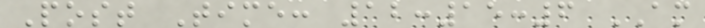Post Time: 12:15:6 AM
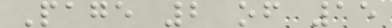Page 2 of 15
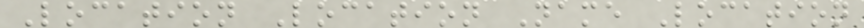Location Location Name Location
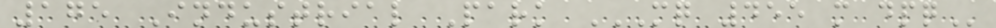175 Industrial Park MQ 455 M DPQ
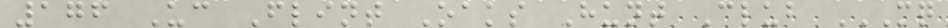176 Uc Flint Oaks Hunt Club MQ
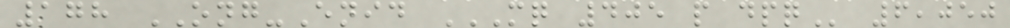178 ONG-Enid MQ 405 P DPQ 6,050
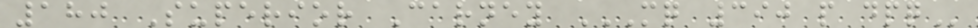180 Superior Carney MQ 390 P DPQ
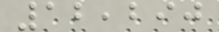12,290
